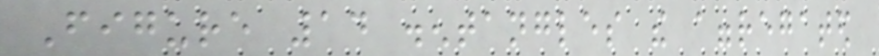Figure 14 disentangles the aggregated
